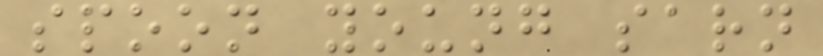spoon young sarn
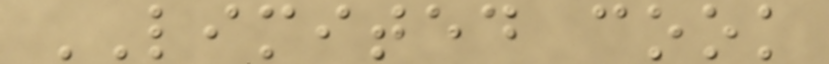LIMITED cook
